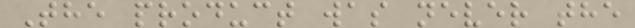The product was never the
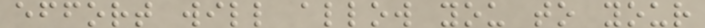effort will allow you to your
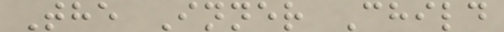The Inner Child
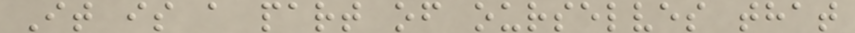It is a part of ourselves that
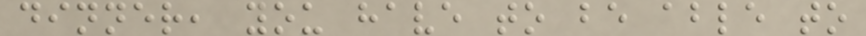dinner, you have to be able to
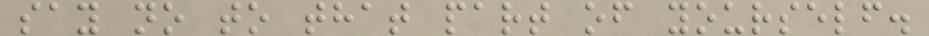say no to that part of yourself.
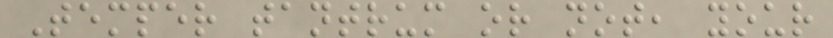Temper tantrum or not, your
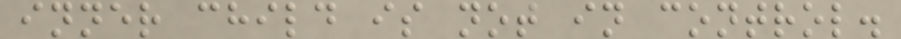inner child is not in control.
